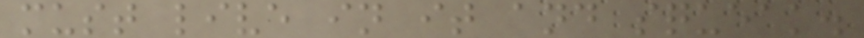must live in it and squeak.
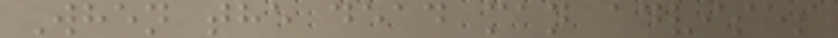When the dead man advises
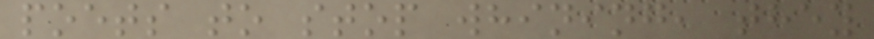poets to stop whining, they
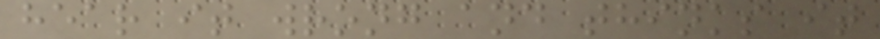hear it wrong and thinks it
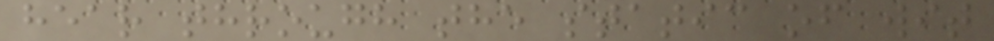hear through the static of wit
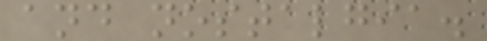and nostalgia.
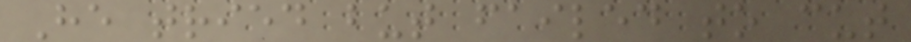He tried but failed to cut
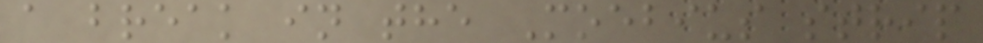a break in the Moebius strip
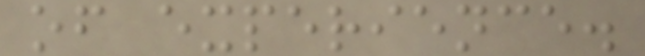of experience.
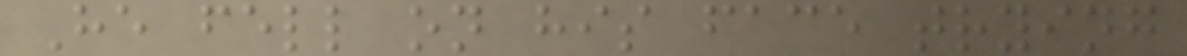He fell on his face trying
